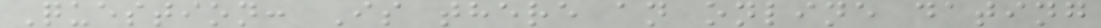Question: Is there an online dating
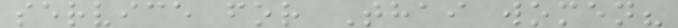service for Thai women?
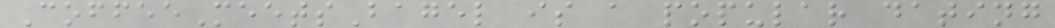CoffeeMeetsBagel is a popular dating
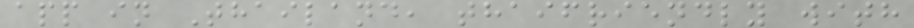app in Thailand, thaifriendly with
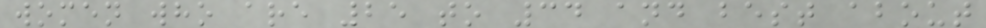women who are 25 to 34 and best about
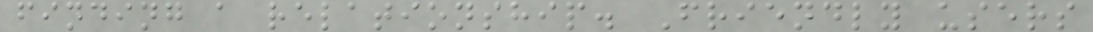finding a relationship. Friendly users
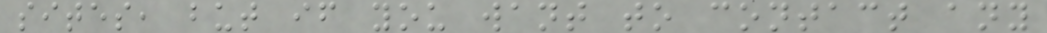sites, but if you want to contact any
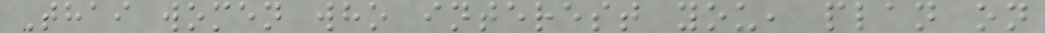Thai women who interest you, plan on
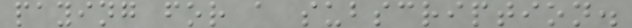paying for a subscription.
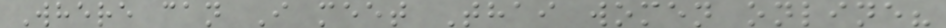Where can I meet Thai women online?
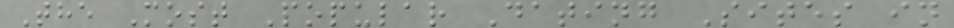The Most Popular Dating Sites in
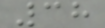38
